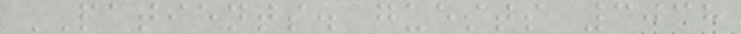PATIENTS. guests 3038
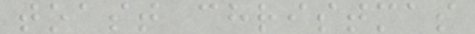toast christmas
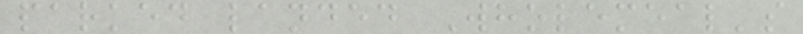parked landed Wholemeal's
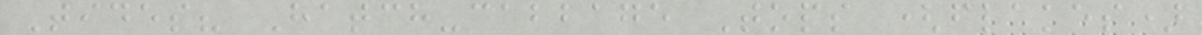Tides? Hatch-cabbage Tops (flakes)
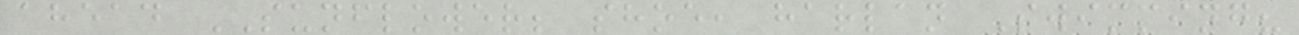ahead SUNFLOWER; shoe, harlan Swimming?
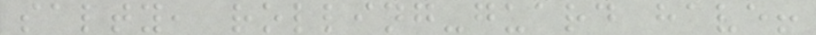salty, rolling-guard have!
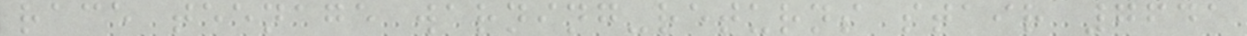race teenage warning-returns stair 7641
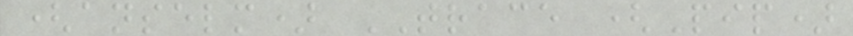(anselm) TRACE (Pip)
